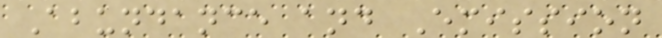Abundance and Emission
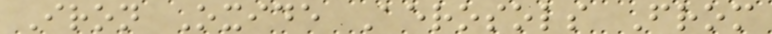Iron Oxide Aerosols From
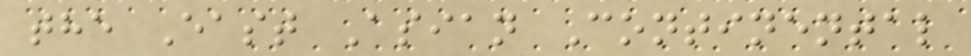the East Asian Continental
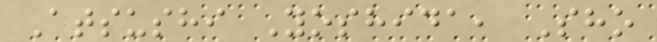Atsushi Yoshida, Sho
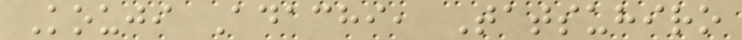Kouji Adachi, Tatsuhiro
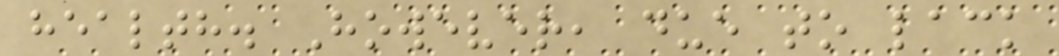health. However, due to lack
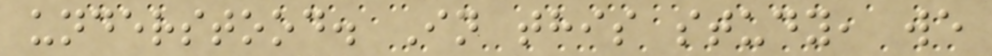understood. In this study, we
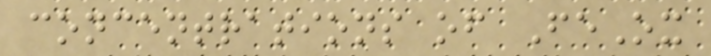concentrations of FeOx
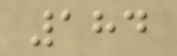184
